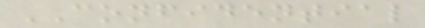CONFIDENTIAL
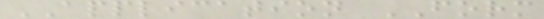APPLICATION FORM
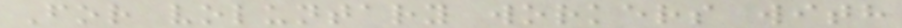For voluntary workers with
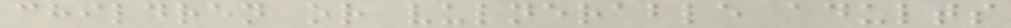children or vulnerable adults
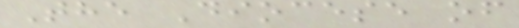The Diocese of
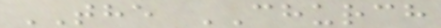THE CHURCH
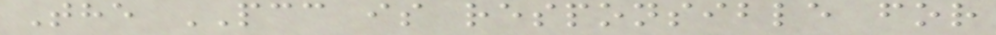The PCC is responsible for
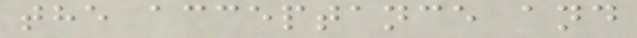the acceptance and
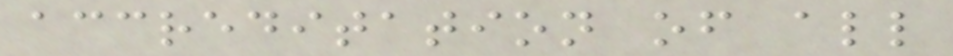accreditation of all
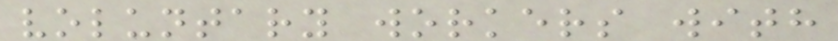voluntary workers with
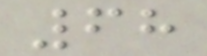68
